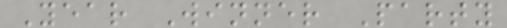Year Winner Party
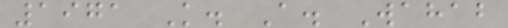1971 K. A. Wahab
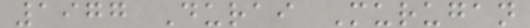1977 Durai Murugan
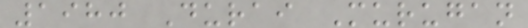1980 Durai Murugan
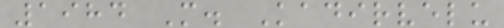1984 M. Kadirvelu
